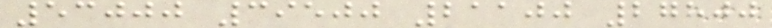53000 39500 21100 27800
